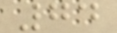74
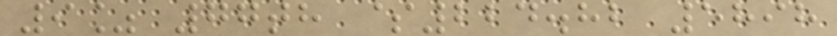9% 77th $224.82 5898
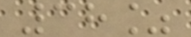38%
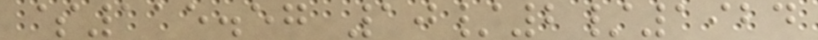$115.57 10/2/1924
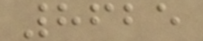8625
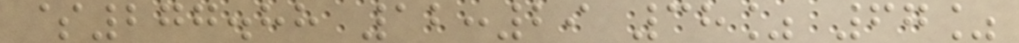$277.88 12:29 38% 67%
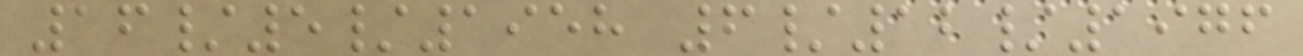16/5/1958 6/12/1976
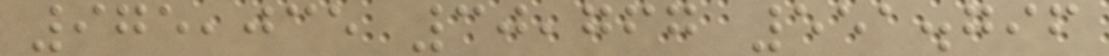975,035 30,767 551.796
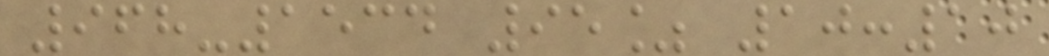968-1534 95% 10:10
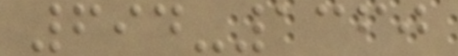694-1360
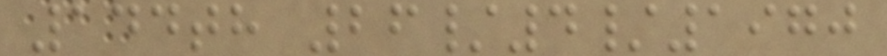144th 26/4/1970
